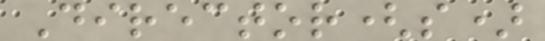Director(s)
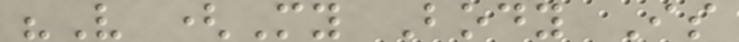"V (My Body Is
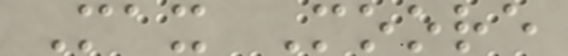Max Moore
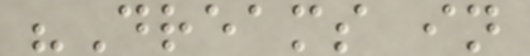"Dreams in
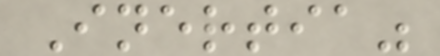Inertia"
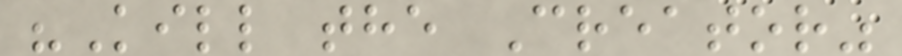"Kill the Creator"
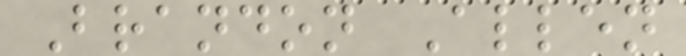Brandon Allen
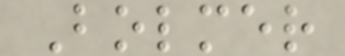Bolmer
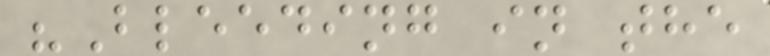"Bleeding in the
